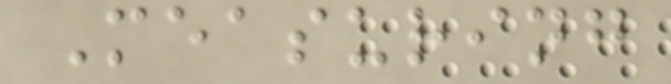Measuring
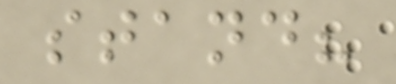stand?
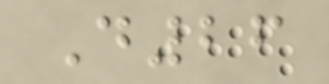D26
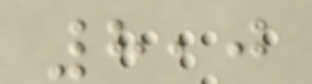8,0
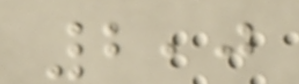2,0
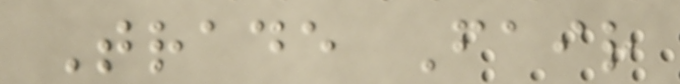Trade Fair
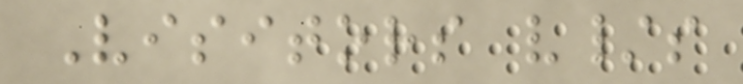Visitors v/s
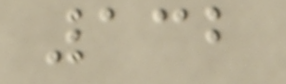132
